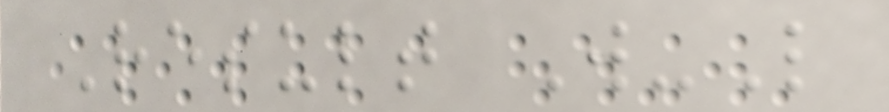Result W-L
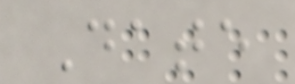Date
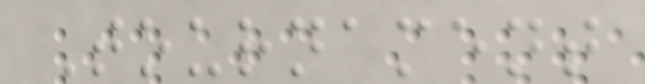Tournament
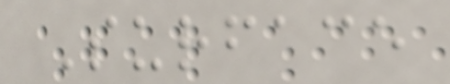Surface
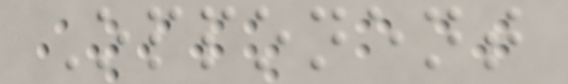Opponent
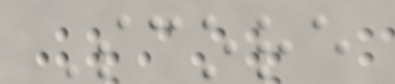Score
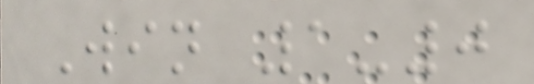Win 1-0
